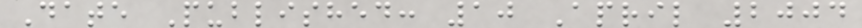Date Published: 10 April 2004
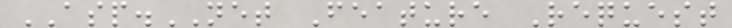ASP.NET Feature Request
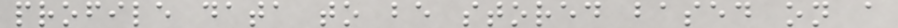profile data to be stored based on a
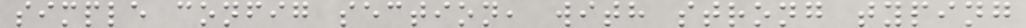simple config section, with strong typing
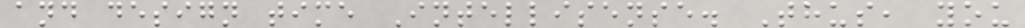and design time Intellisense. Thus, you
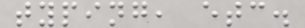typing, etc.
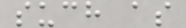such as
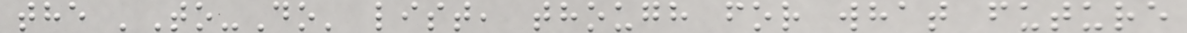the 'To-Do' list, though for what future
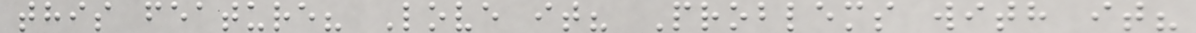this feature? Love it? Problems with it?
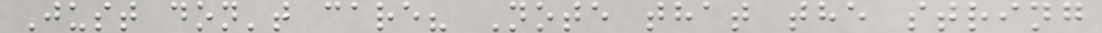Just don't care? Note that the string
